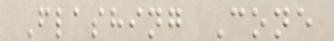Flashing Cone
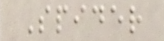Spider
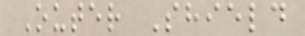Outer Shield
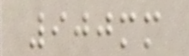900mm
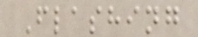Flashing
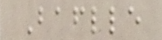Baflle
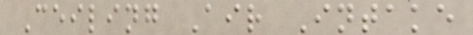Ceiling Air Intake
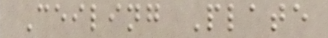Ceiling Plate
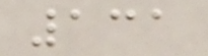131
